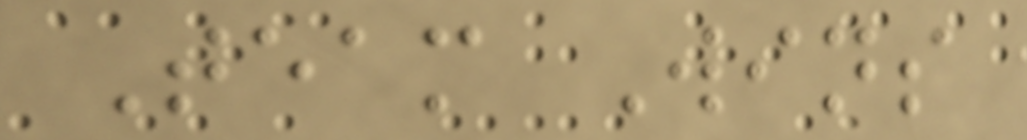Team Wins
